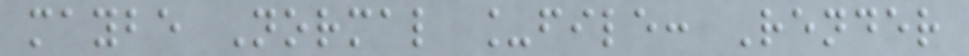maybe Normal _file: Render
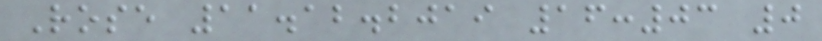Rose 11.12.2019 16:03 0
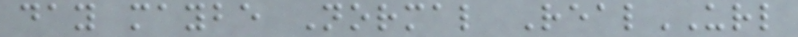day maybe Normal RealURL
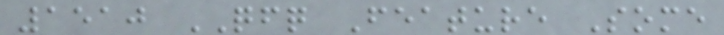1510 QFQ Feature Some
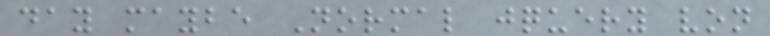day maybe Normal jquery von
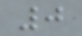0
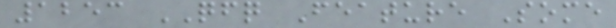1253 QFQ Feature Some
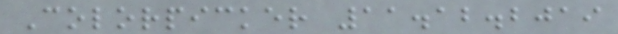Colorpicker 11.12.2019
